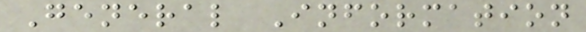General Information
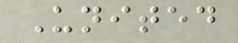United
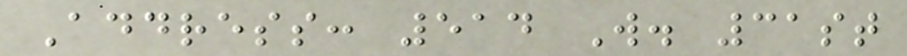Address: 514 W. 31st
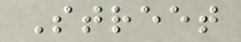Street
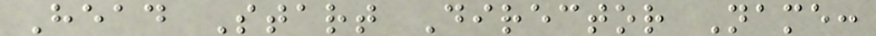Head Start Director Name:
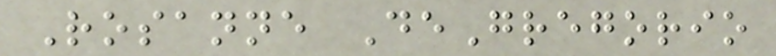Rosanne DeGregorio
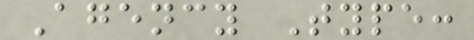Agency Type:
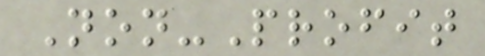Non-Profit
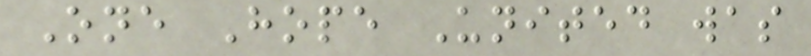One Hope United was
